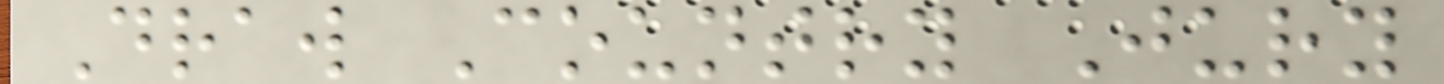Draw Country Jury
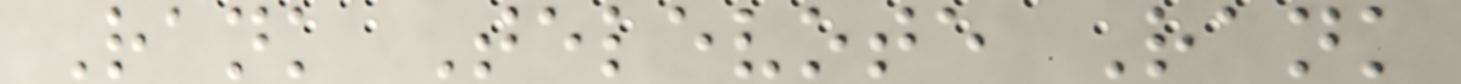Rank Televote Rank
